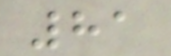81
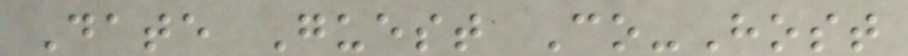Date Guest Co-Host
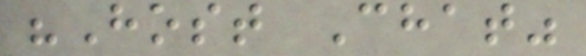"Host Chat"
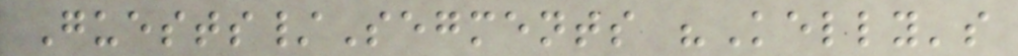Guests/Segments "Kelly's
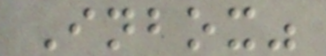Inbox"
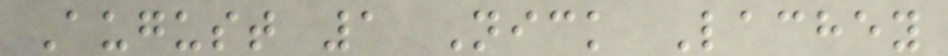August 1 Nick Lachey
